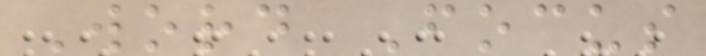Word Focus
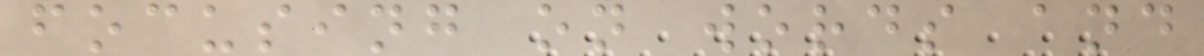focusing on words and
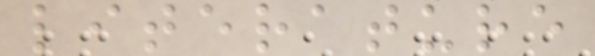literature
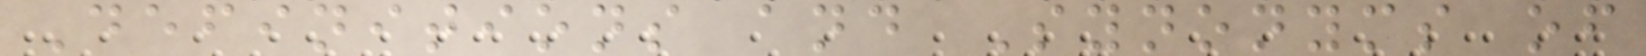Definitions and Synonyms of
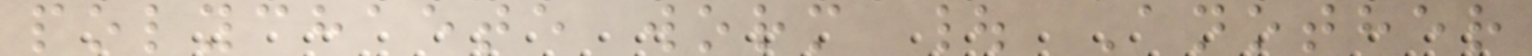polychaete worm | Another
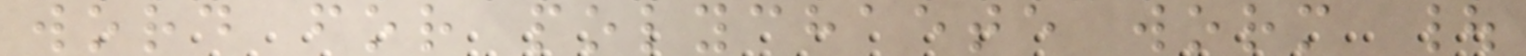word for polychaete worm |
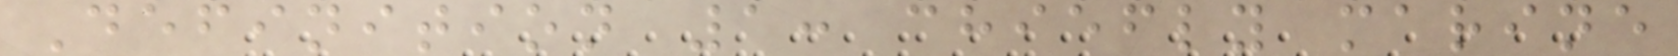Definition 1: chiefly marine
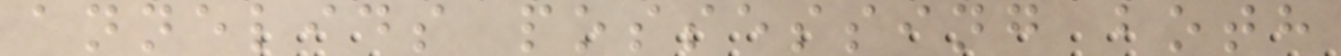annelids possessing both
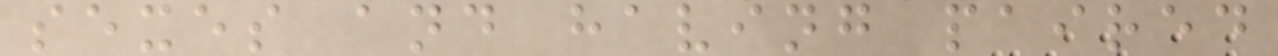sexes and having paired
